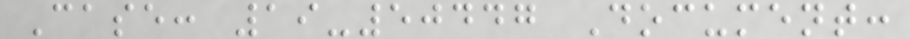Case: 19-50447 Document:
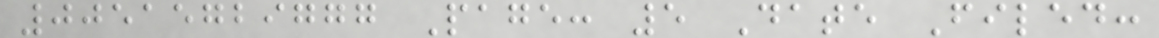00515729777 Page: 5 Date Filed:
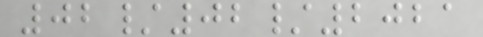02/02/2021
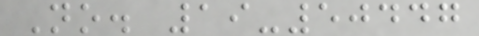No. 19-50447
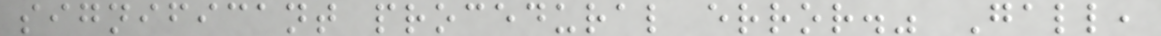significant procedural error." Gall,
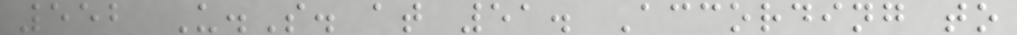552 U.S. at 51. According to
